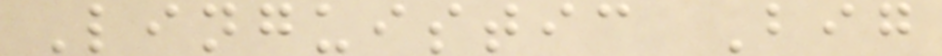Linguistic Big
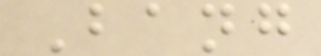Bang
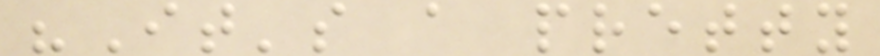"It's a pretty
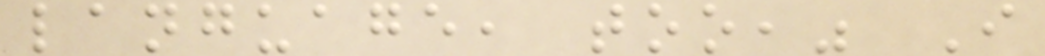language, too," I
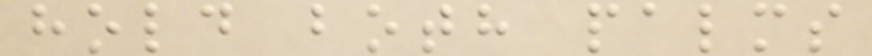hold both palms
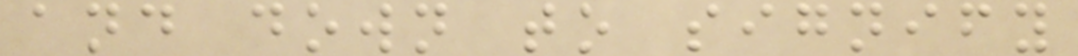and down to signify
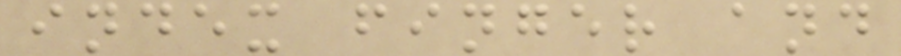index finger and
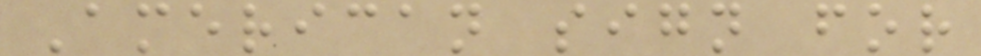American sign for
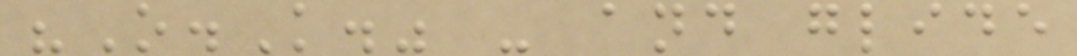"O.K." - and glide
